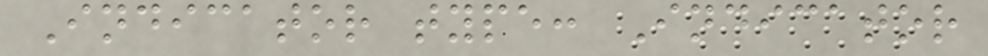Indicator type: Indicator
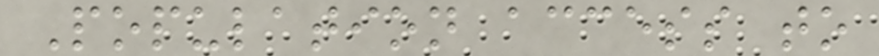Population access to
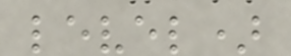level)
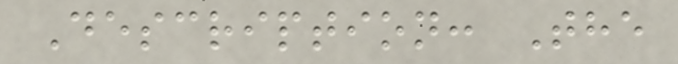Description: The
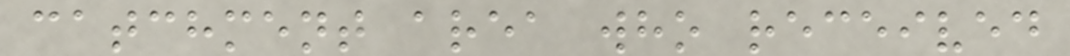catchment area who received
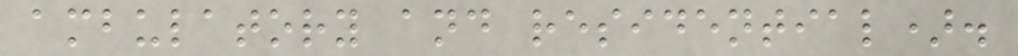ambulatory and residential).
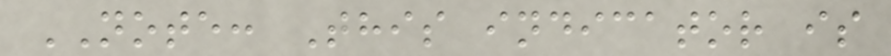NOTE: This indicator is
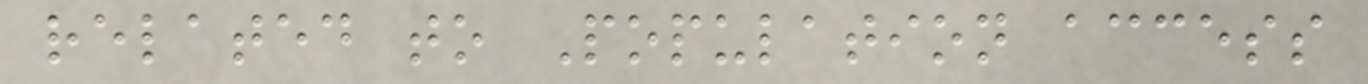related to Population access
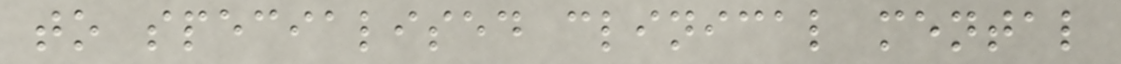to specialised clinical mental
